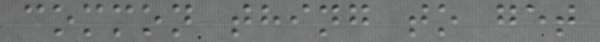common thing to get
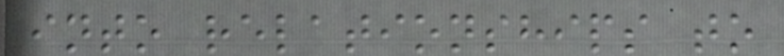into relationships to
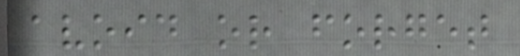avoid or forget
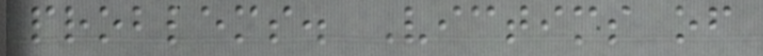problems. Victims of
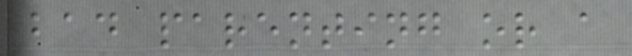bad parenting or a
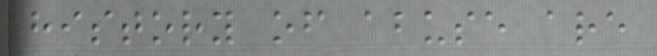history of abuse are
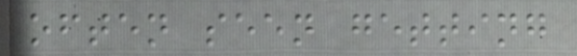often seen getting
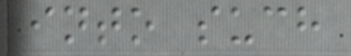into such
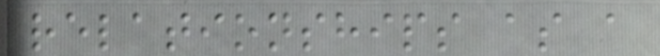relationships as a
